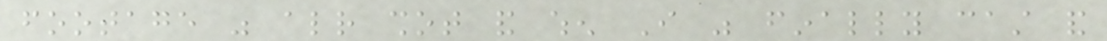footage was already shot and when I was finally cast and
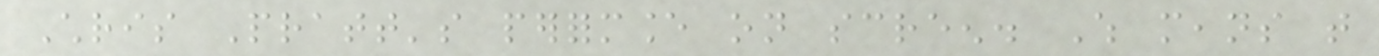Chris Pratt's performance on screen. Which means that
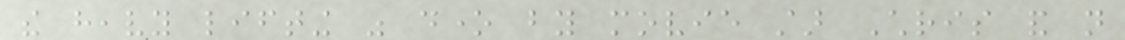the heavy lifting was done by movie star Chris and not
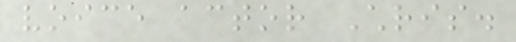voice actor Chris.
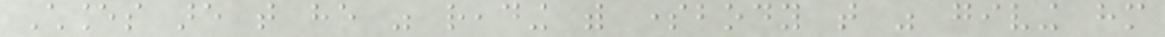Chances are that he was reading with somebody that was giving him
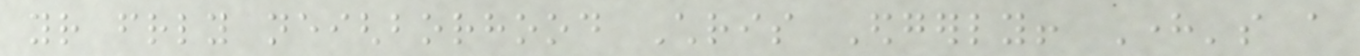your friendly neighborhood Chris Edgerly! Here's a
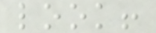look!
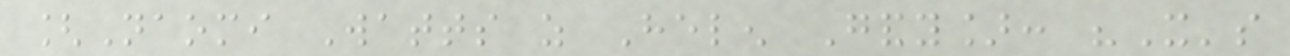[Naomi Watts as Helen Gandy]: "It's
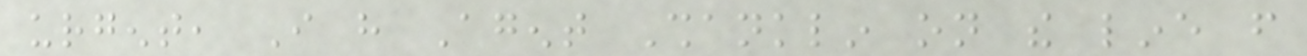urgent, I have Agent Shanklin on the line from
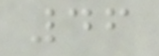46
